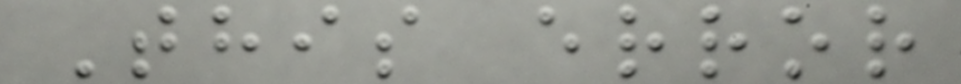This error
